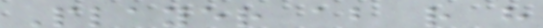Player ab r h
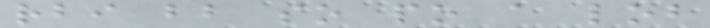rbi bb so po a lob
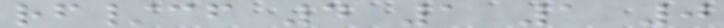rf/cf 4 1 1 0
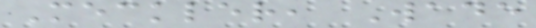Meckler, Wade
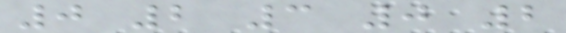0 2 3 0 2
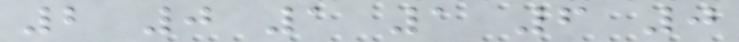2 0 1 1 6 0
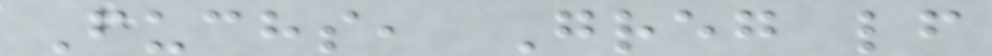Fuchs, Greg lf
